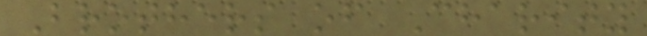Brothers of Charity
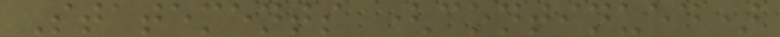Statements (continued)
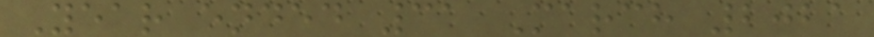Year ended 31 March 2021
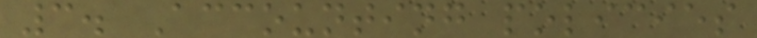3. Accounting policies
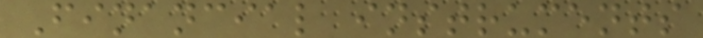Financial instruments
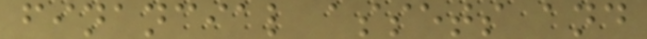financial assets and
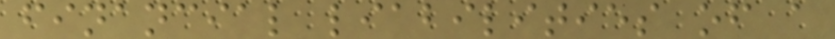financial liabilities of a
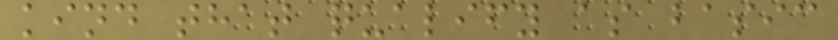kind that qualify as basic
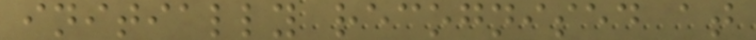initially recognised at
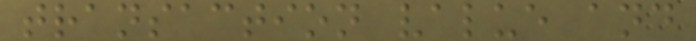transaction value and
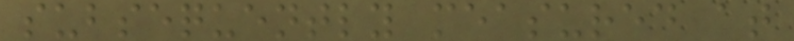subsequently measured at
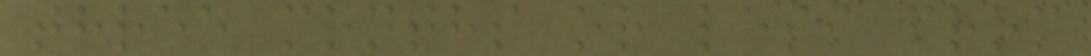three months or less from
